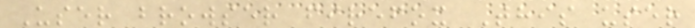User browser firefox This user
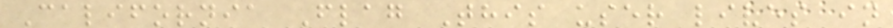California Flag This user lives in
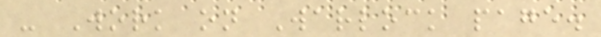- Work on Warlock page.
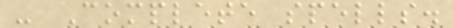- Complete spells.
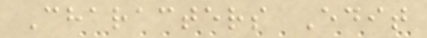Characters Edit
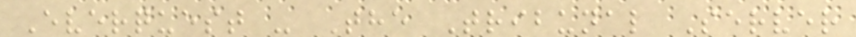Everquest - The Tribunal Server
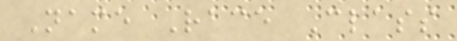Name Race Class
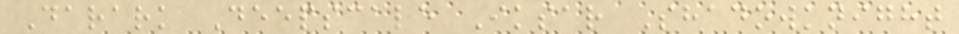Darark Deepscale Iksar Shadowknight
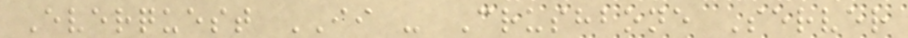Everquest II - Crushbone Server
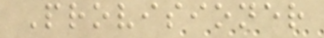Provisioner
